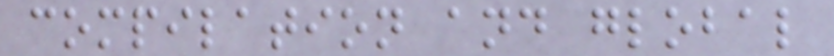compilation and global
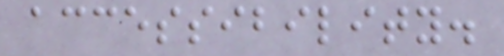accessibility.
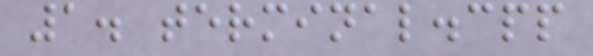1. terminal.cpp
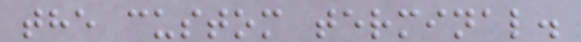the custom terminal.
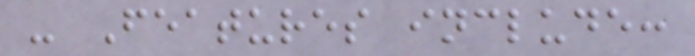- Features include:
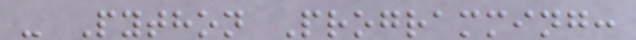- Python Programming:
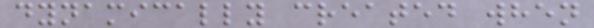dynamically created when
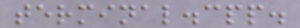terminal.cpp.
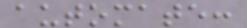automate:
